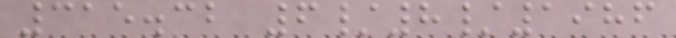315.32 6/8/1986
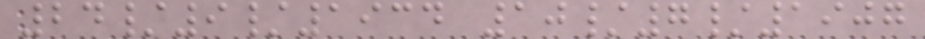24/9/1934 10/7/1907
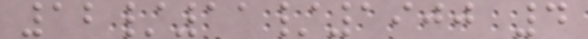12/11/1900 4
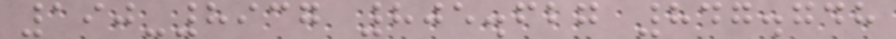190-8937 805.627 847.748
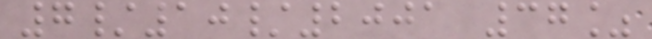7/10/2001 37%
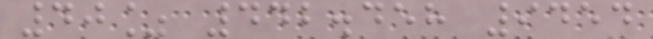40% 442.458 9454
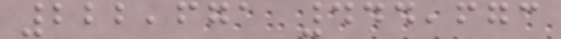222,671 444,673
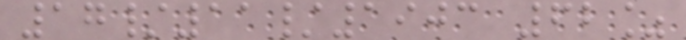17/11/1903 62%
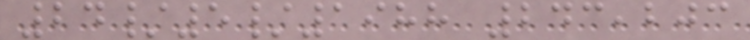24/5/1988 243,203
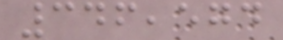346,574
